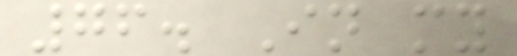76. In my
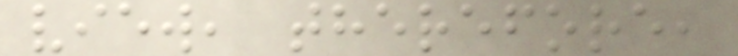view, therefore,
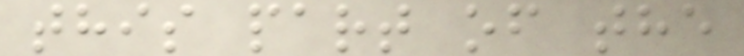this part of the
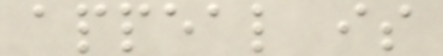appeal is
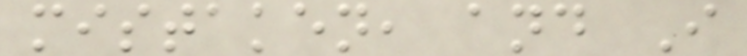mistaken, and I
